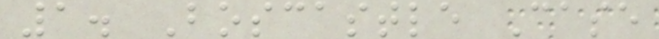1. Boscastle Case
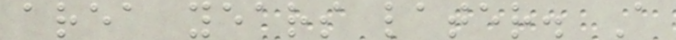area years later. A
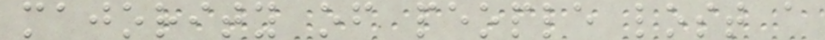majority of people lost a
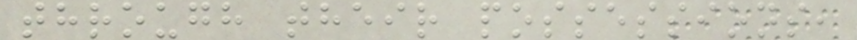through their possessions,
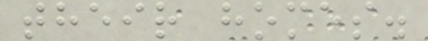their homes.
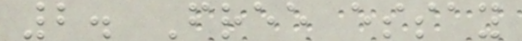2. Free essay
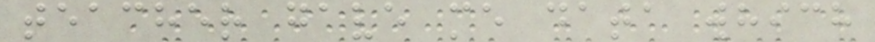teacher gave me data which
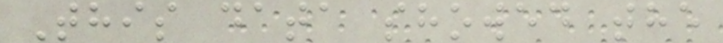This data showed the
